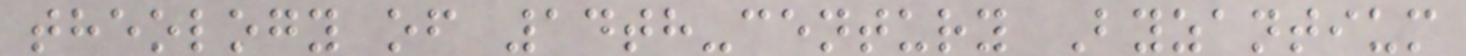theology of 14th-century Byzantium
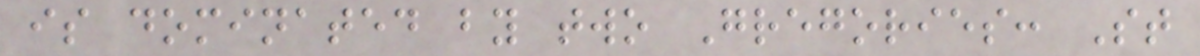is dominated by two Gregories: St
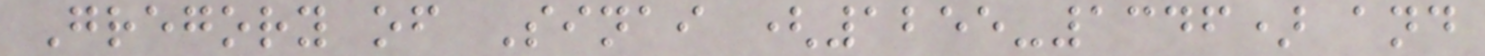Gregory of Sinai (1255-1346) and
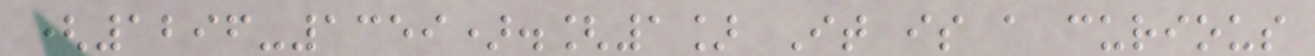(1296-1359).[1] It is a curious
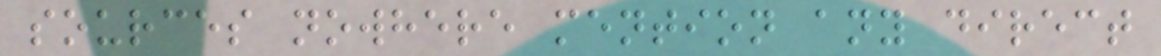sources nowhere mention any direct
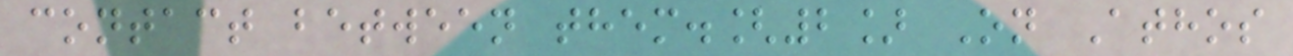contact between them.[2] On Athos
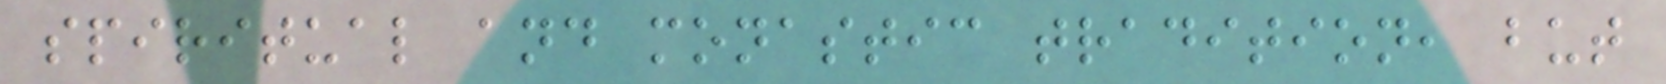spiritual and monastic tradition, but
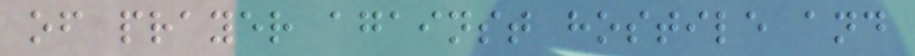of prayer against hostile and
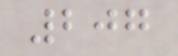207
